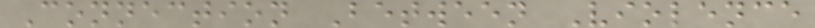Connection Between Violence
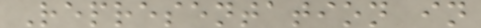Representation in
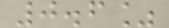0.6%
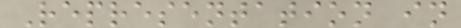Representation in
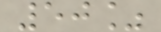50%
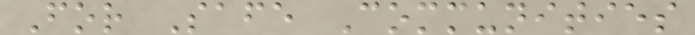For Safe Communities
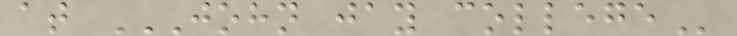at JOHN JAY COLLEGE
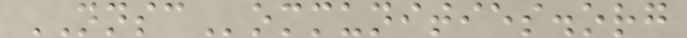NNSCommunities.org
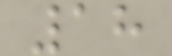18
